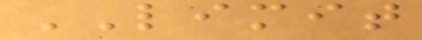LIMIT
